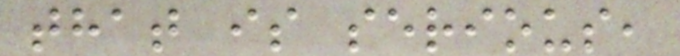that is serious,
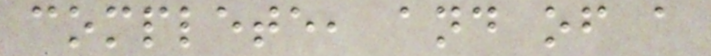complete, and of a
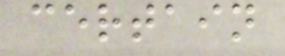certain
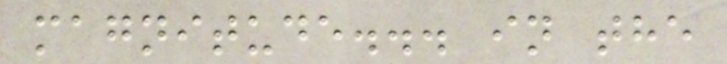magnitude... in the
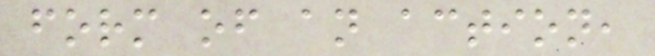form of an action,
